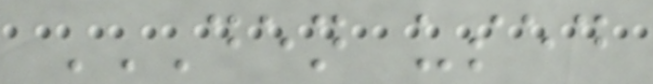DEN USED
